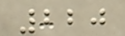220
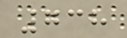738
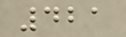421
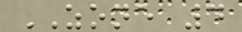ZONE 4
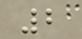2
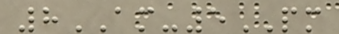8AM-5PM
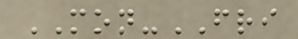MON-FRI
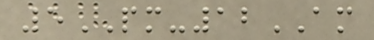5PM-12AM
